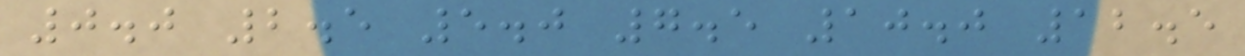0.0 2.5 5.0 7.5 10.0 12.5
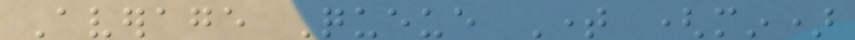Average Queue Time (min)
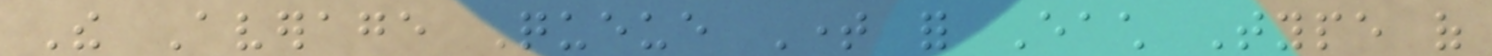The Average Queue Time for Each Type of
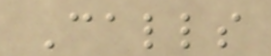Calls
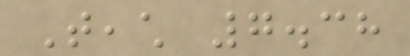Teach 7.38
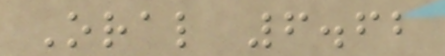Oral 6.62
